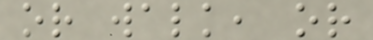or walk, or
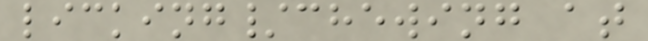licking/chewing at
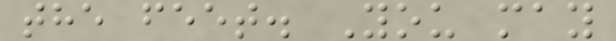the feet. You may
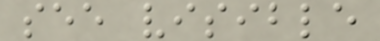see visible
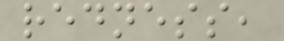redness,
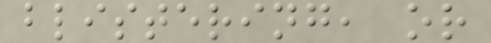blistering, or
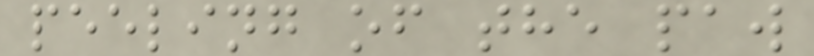peeling of the paw
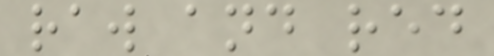raw and red
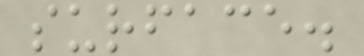surface.
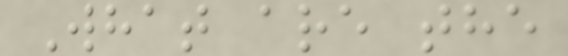What are the
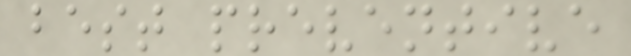best preventive
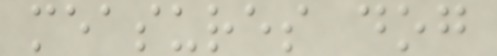measures dog
